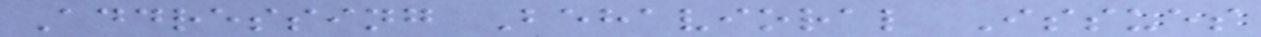Addressing Behavioral Issues
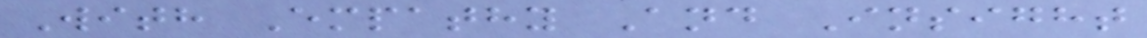With Empathy And Insight
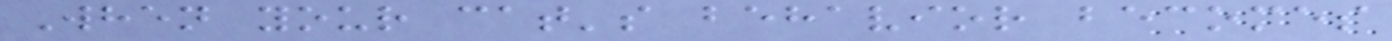When your cat's behavior becomes
